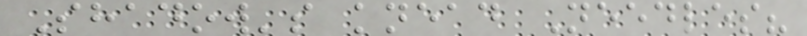Shadow's knead Needles?
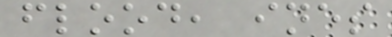flood, ines
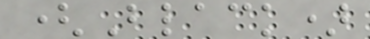(Black)
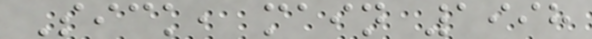Sick, main 1998
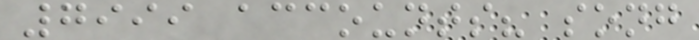7999 accounts? song
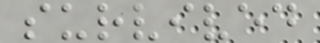survived
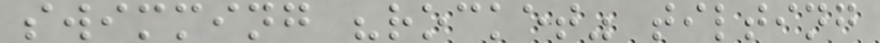swimming "rocket" tilting
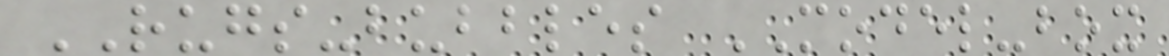RUGS-bubbles MODEL-box
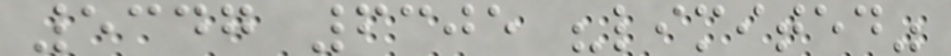5347 6305 "limited"
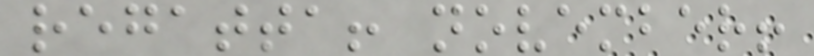regatta! november!
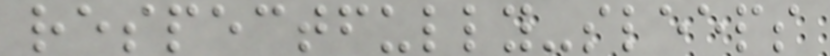respectfully-sleeps
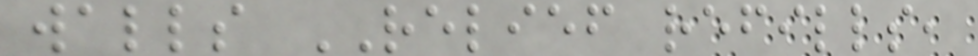walls RELIEF refills,
